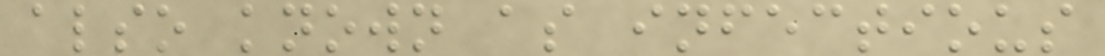also known as infectious
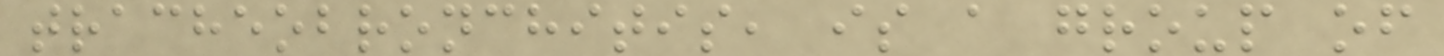tracheobronchitis, is a group of
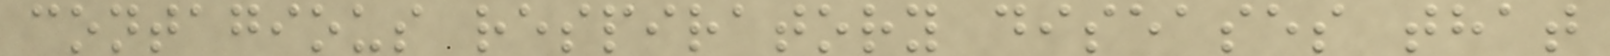contagious respiratory diseases that
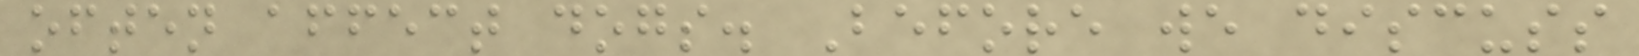often affect dogs. Before we discuss
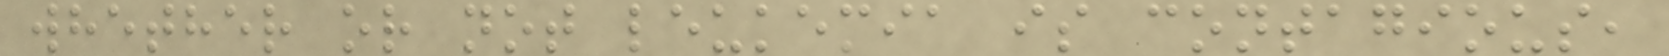whether or not leukemia is contagious,
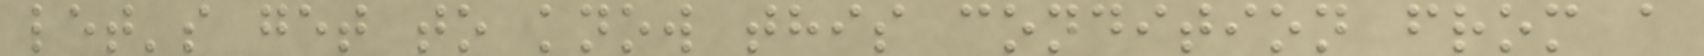let's get to know this condition from a
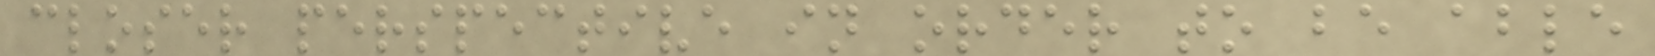closer perspective in order to be able
